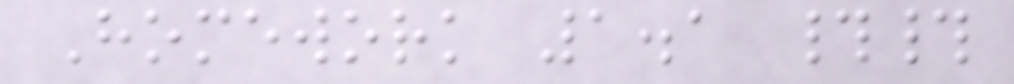Homework 1.1 ##
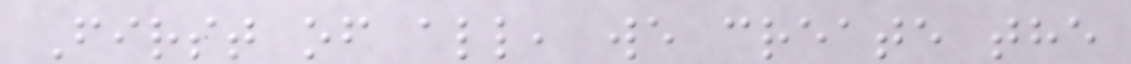First of all, we create the
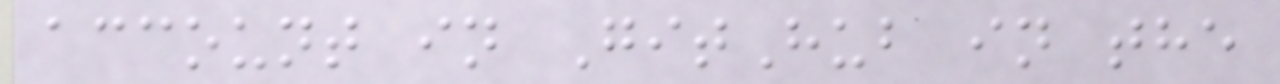account in GitHub in the
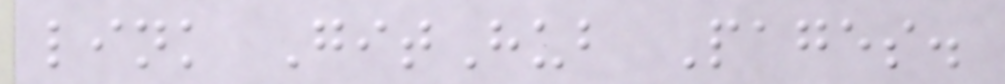link GitHub Pages.
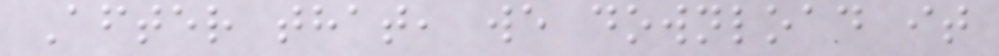After that, we download it
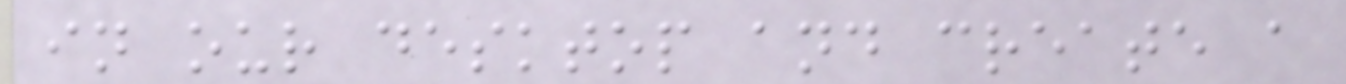in our desktop and create a
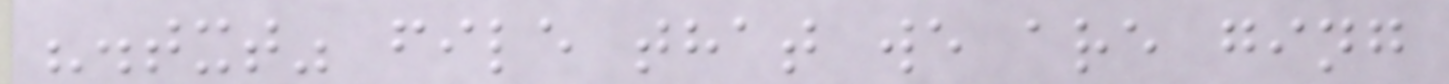".txt" file that we are ging
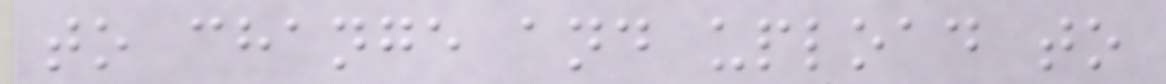to change and upload to
